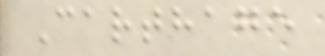Carthage
